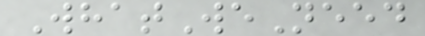WhatWeNeed
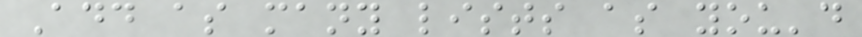Add as many lists as you'd
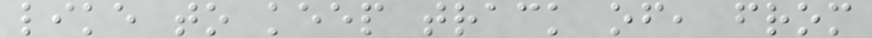like to keep track of, from
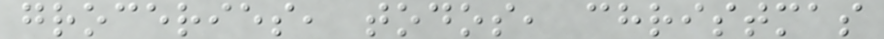groceries, todos, christmas
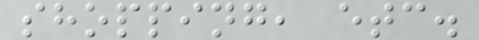shopping, etc.
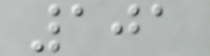101
